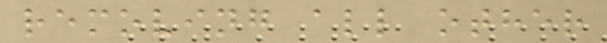removing all other
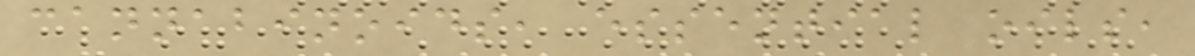cannabinoids, essential oils,
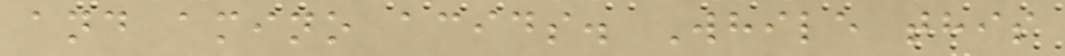and amino acids. While this
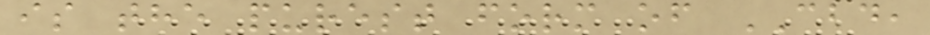is the purest form of CBD,
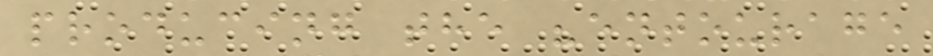producing the "entourage
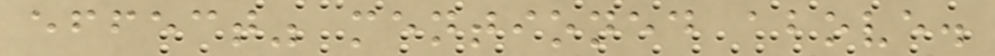effect" mentioned above.
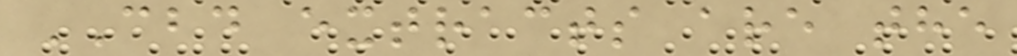CBD extracts are the
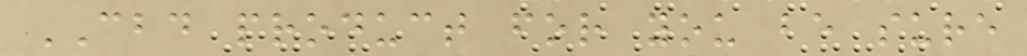CBD product for you be sure
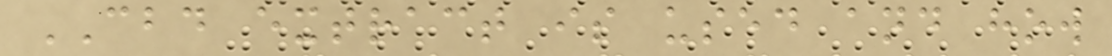CBD extract is used and how
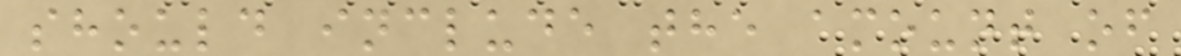should include the amount of
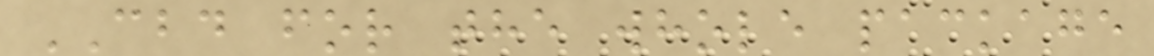CBD for the whole package
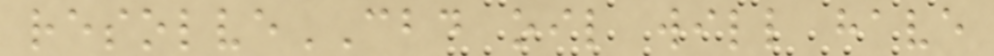resolveCBD oil will have
